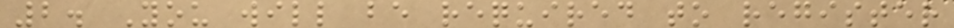2. You will be required to register
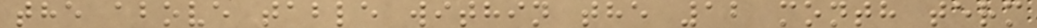the above table within the 12 month term
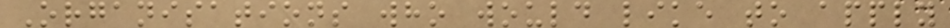Organisations who would like to apply
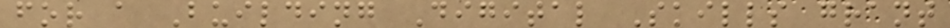for a Building Digital Skills grant
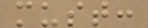must:
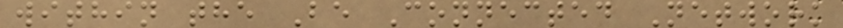within the Be Connected Network
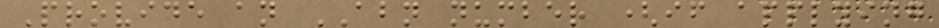Provide an ABN number (if applying
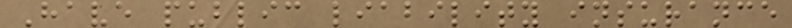Have public liability insurance
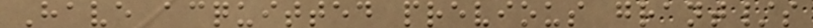Have acquitted previous grant/s
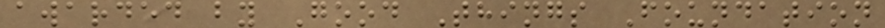awarded by Good Things Foundation
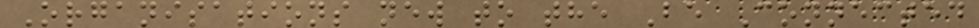Organisations new to the Be Connected
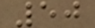50
